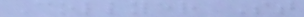Collyer St
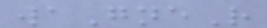waGneR
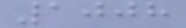1008
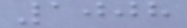1008
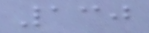130
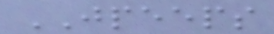JPEEPS
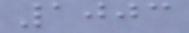1003
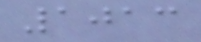1013
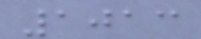1013
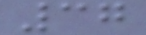37
